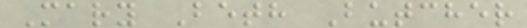Mary Beth Butcher
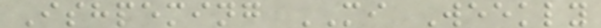Ishpeming MI Weekly
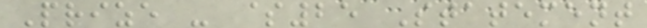Prize - $25 Statement
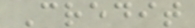Credit
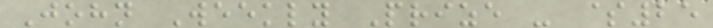John Weekly Prize - $25
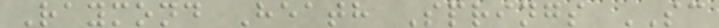Raymond Heath Springs SC
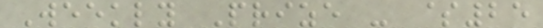Weekly Prize - $25
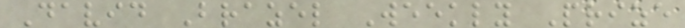David Brazel Weekly Prize
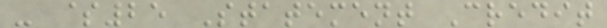- $25 Statement Credit
